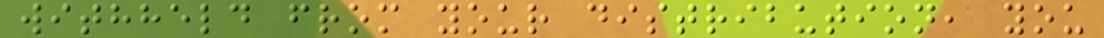withheld from your distribution, you
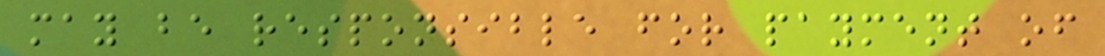may be responsible for payment of
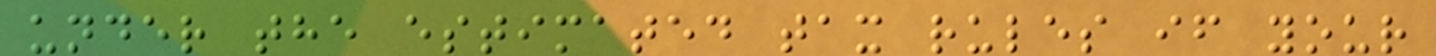under the estimated tax rules if your
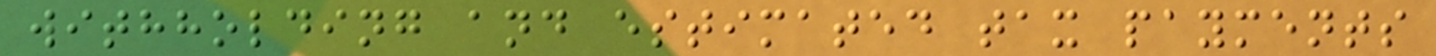withholding and estimated tax payments
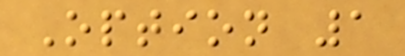Option 1
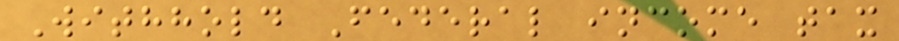Withhold Federal income tax
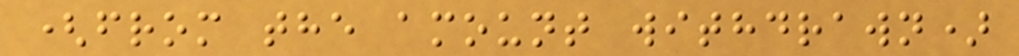(from the amount withdrawn)
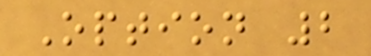Option 2
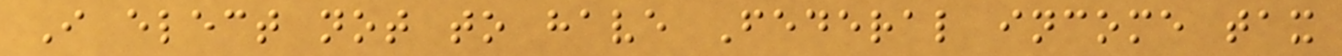I elect not to have Federal income tax
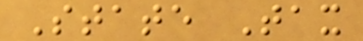State Tax
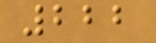222
